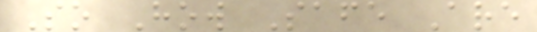So How Safe Are
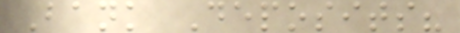Bank Deposits?
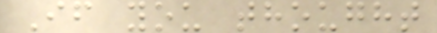If you thought
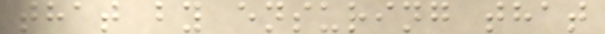that by ensuring that
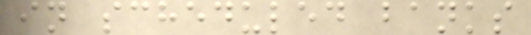in scheduled banks
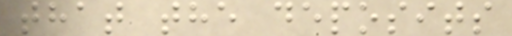that the deposits
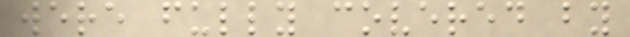were fully covered by
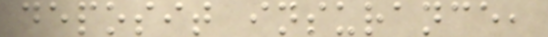deposit insurance,
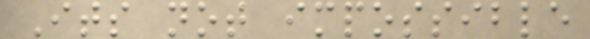Its not impossible
